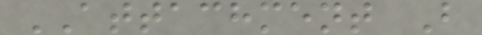ATTACHMENT B
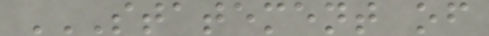STATEMENT OF
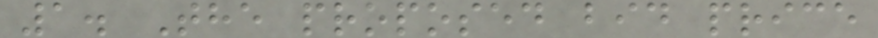1. The proposed bid price
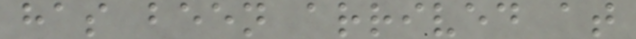has been arrived at
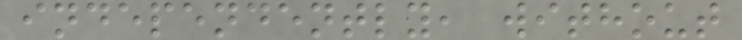independently, without
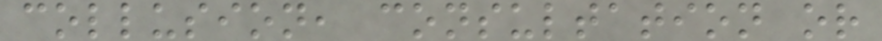collusion, consultation or
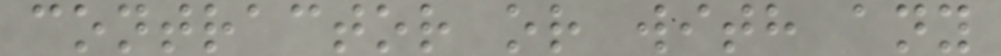contractor or with any
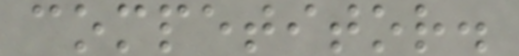competitor.
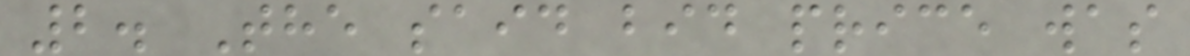2. The said bid price was
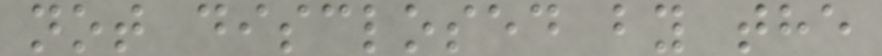not disclosed by the
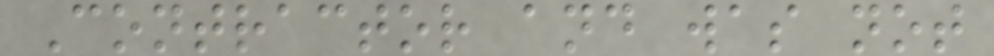Contractor and was not
